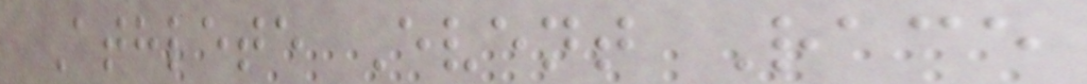Athlete Event Race
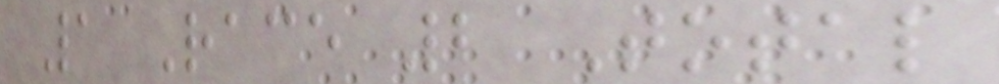1 Race 2 Total
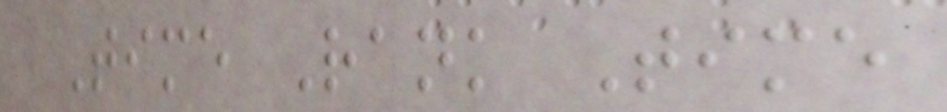Time Rank Time
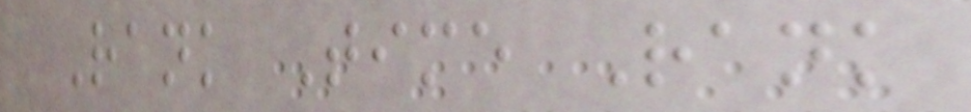Rank Time Rank
